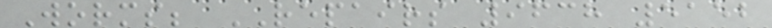Worms; REPAIRS 9638 5152
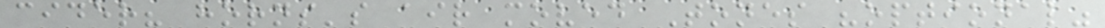cider? horns's air moved Tones "optional"
